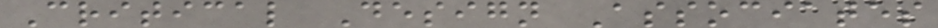Critical Design Associates
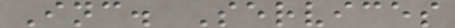Inc. Services
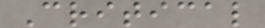Critical
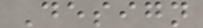Design
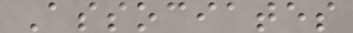Associates
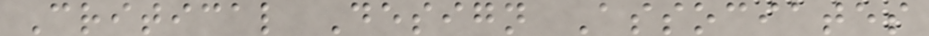Critical Design Associates
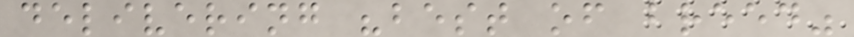delivering "best of breed"
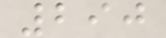290
